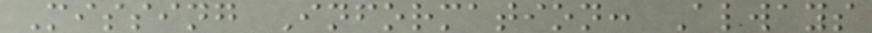Missing Information: Always
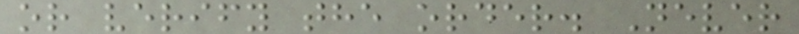or verify the order. Never
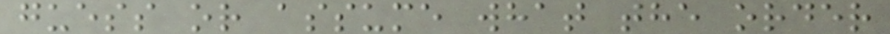guess or assume what the order
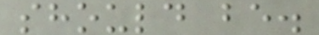should be.
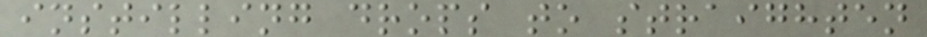instilling drops to straighten
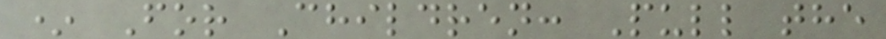* For Children: Pull the
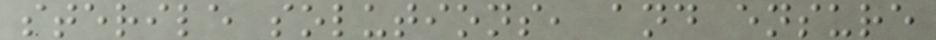sterile solutions, and ensure
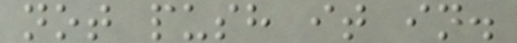not push it in.
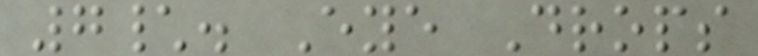7\. Eye Drops
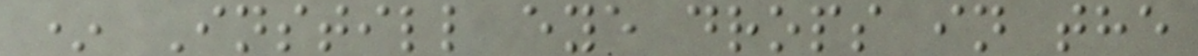* Instill eye drops in the
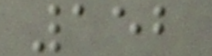152
